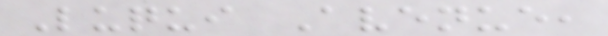Luqui Avenue,
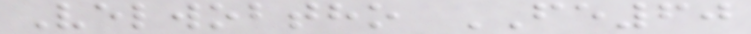Velwobtho FE60
